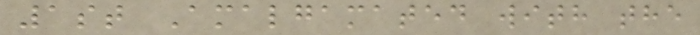1st Amalgamated with the
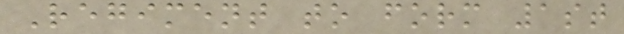Regiment to form 1st
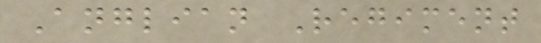Anglian Regiment
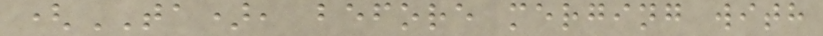(TA), before merging with
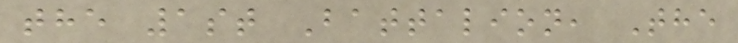the 1st Battalion, The
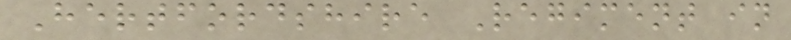Hertfordshire Regiment in
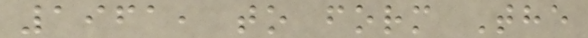1961, to form The
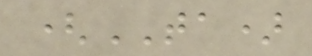(TA)
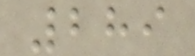289
